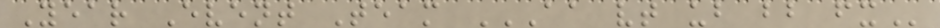Year Event Team AA VT UB BB FX
